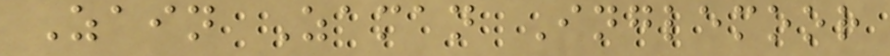Zain Zaman Inglemoor
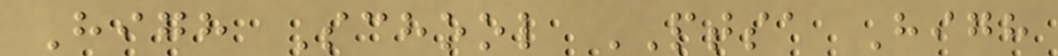High School PTSA High
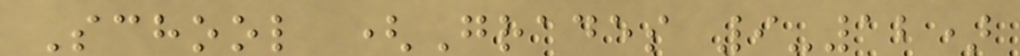School (Grades 9-12)
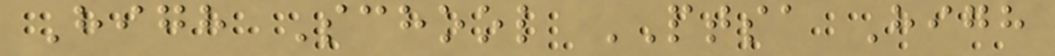High School PTSA High
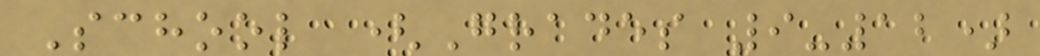School (Grades 9-12)
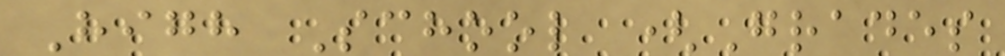High School (Grades
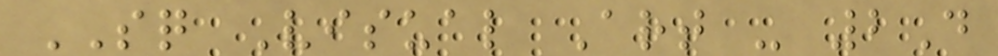SQ Visual Art - 2D
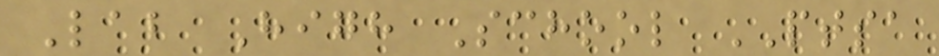Lab High School PTSA
